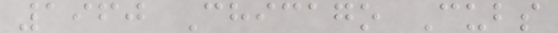1960 Chicago Cubs
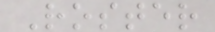Roster
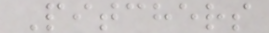Pitchers
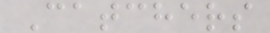Catchers
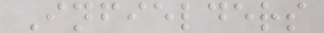Infielders
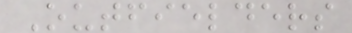Outfielders
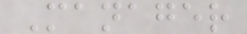Manager
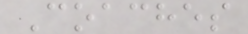Coaches
